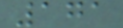171
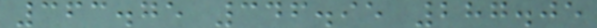363.75 346.95 287.05
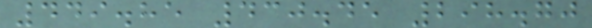449.85 430.45 298.70
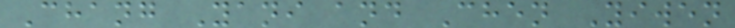Chang Yani and Chen Yiwen
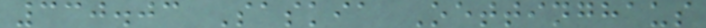330.03 Saskia Oettinghaus
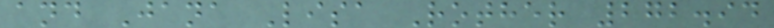and Jana Lisa Rother 272.94
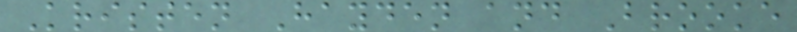Kristen Hayden and Brooke
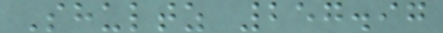Shultz 257.97
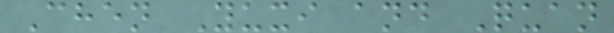Chen Yuxi and Quan
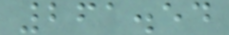261.54
